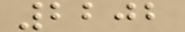2202
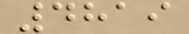4819
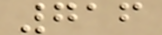716
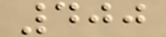400
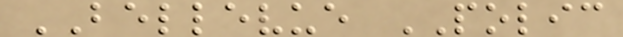BELLEVUE POLIC
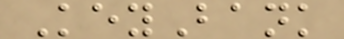KeyBank
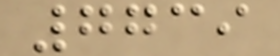7739
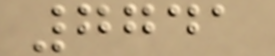7741
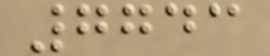7743
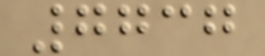7737
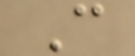C
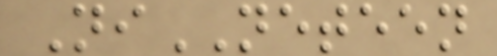NiNETEEN
